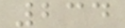234
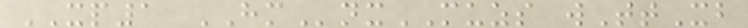XP1 HMnxMUZS wTtXb
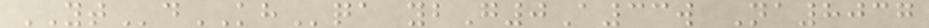YTdKHqa ybG0A33w Na8037
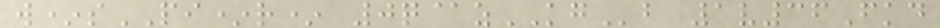w*sPI*r* 0q@zKGb 1v36Fkd
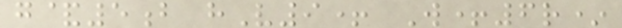g&5b hV9+ W+6r*
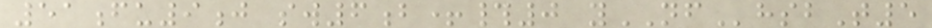51fu9j sw6b+#0 yNFhsbT5
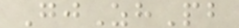GjZhPb
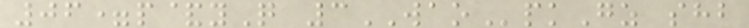06=p&yQ 3WAOpkGz shb
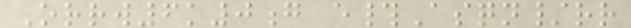Orrw6k0g e#Asqn/rr
